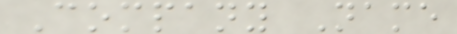Company Name
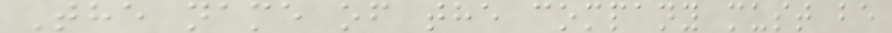The name of the company must be
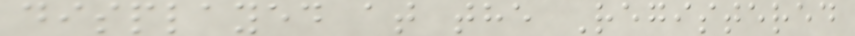displayed at the Registered
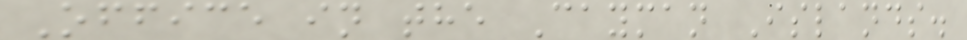Office in the Cayman Islands.
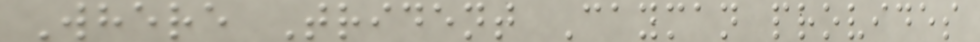Where Trident Cayman provides
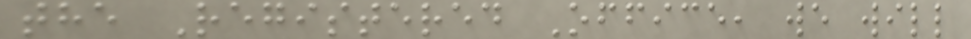the Registered Office, we will
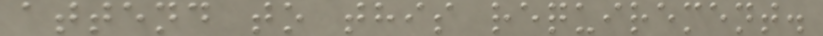attend to this requirement.
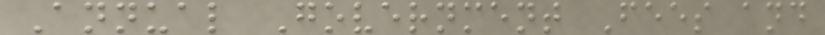Annual Government Fees and
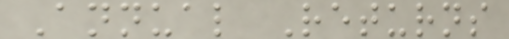Annual Returns
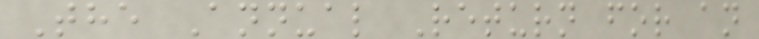The Annual Return for an
